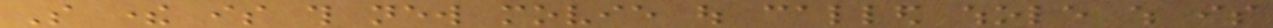So there is this new movie out called whole which is
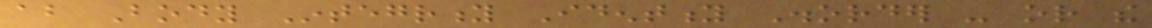about Body Integrity Identity Disorder - or the
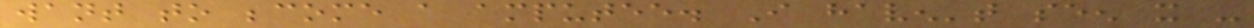want to become a amputee. I haven't seen it -
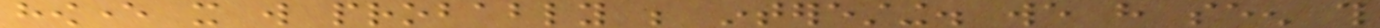however it will probably be interesting. we have seen this
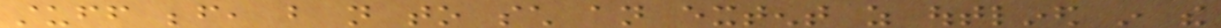stuff before, but not to such an extent as outlined in the
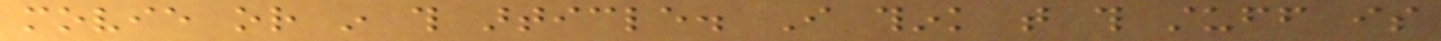movie or in this article. I think that this stuff is
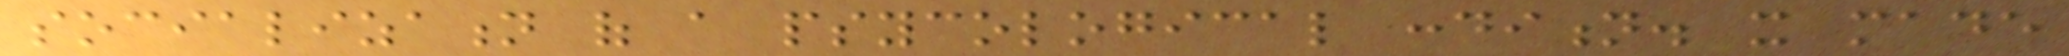socialization of a psycological condition. it made
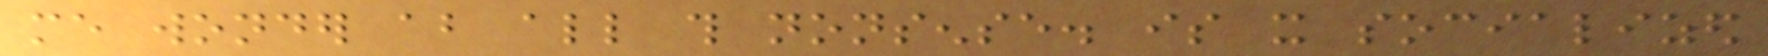me wonder about all this nonsense. is it socialized
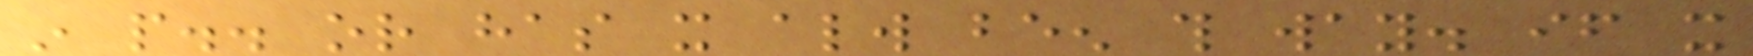in people.. or has it always been this way. if it
